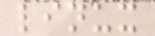linux
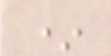*
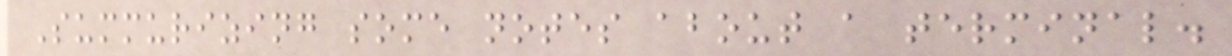Summurizing some notes about a terminal.
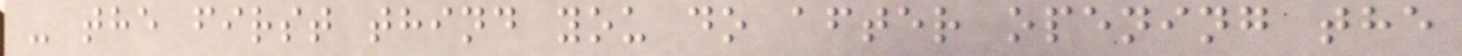- the first thind you do after opening the
